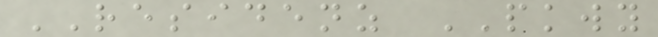RESIDENZ PKWY
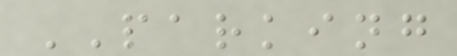PARKING
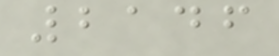2146
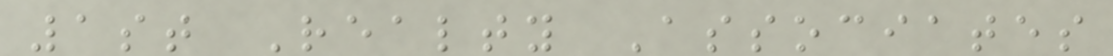1st Realty Associates
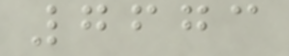7673
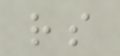rs
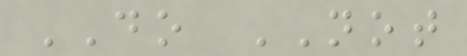DO NOT
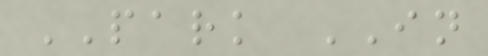PARK IN
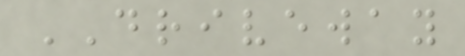DRIVEWAY
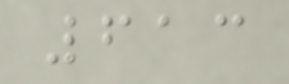613
